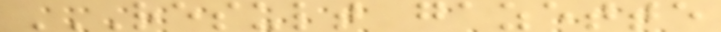RESULT GAZETTE
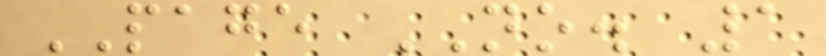PAGE NO. 1
